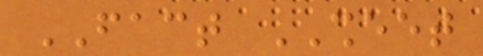FACT SHEET
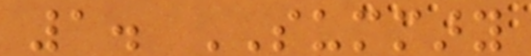1. SUMMARY
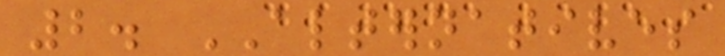2. ALTERNATIVES
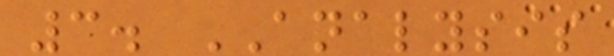3. ANALYSIS
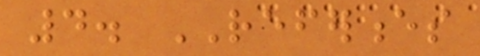4. REFERENCES
